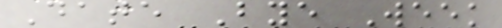Date Bye Week
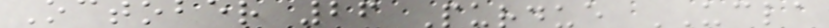October 26 Purdue UCLA
